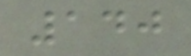140
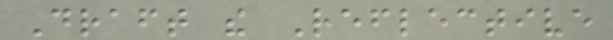Draft the Reflective
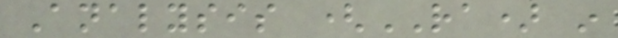Analysis (RA) in
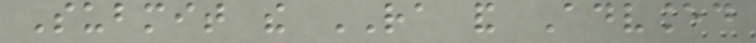Submit the RA and Advanced
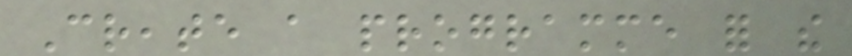Create a programme for the
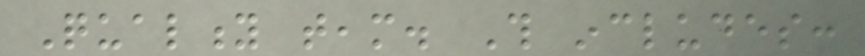Quality team. This includes:
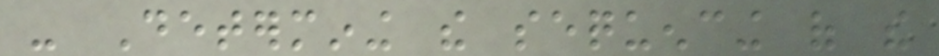- Determining the sequencing of the
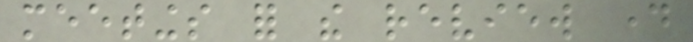meetings for the review day
